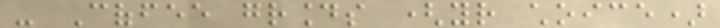- Coffee grounds (your choice)
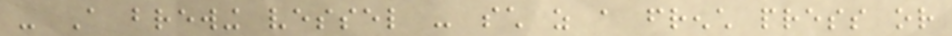- A brewing vessel - such as a french press or
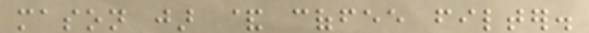mason jar & coffee filter.
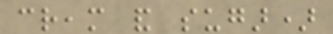cream and sugar)
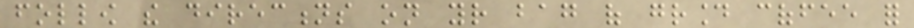follow the directions on your bag of ground coffee for
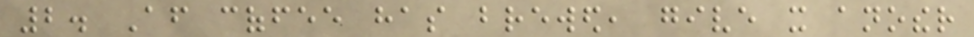2. After coffee has brewed, give it another
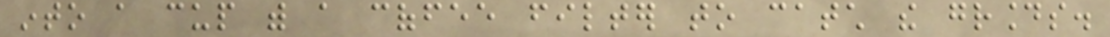into a cup with a coffee filter to catch the grounds.
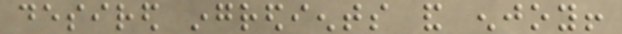desired ingredients and enjoy!
